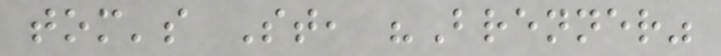tom's St, "Brenner"
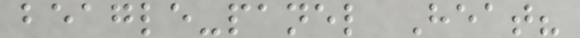beagle-panel Heat?
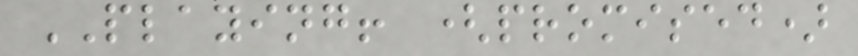PLAYING! (promised)
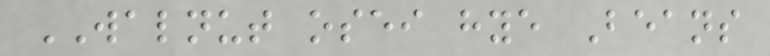WALNUT osei hye Beans
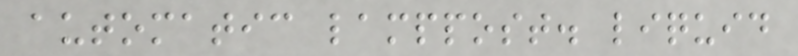automatic lamppost. liquid
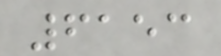6153
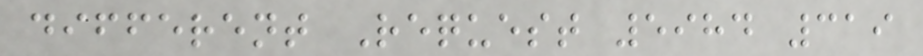different Request 5984 319
